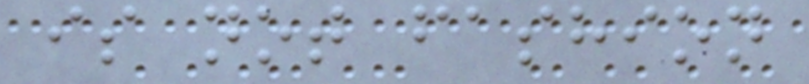is not fashion
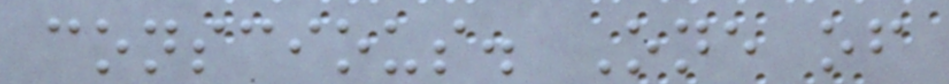conscious. One of
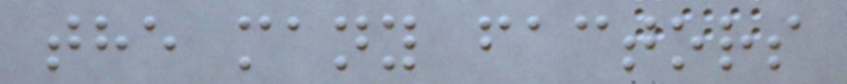the many factors
